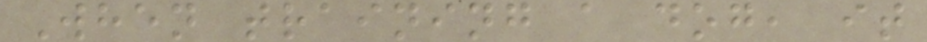When training a dog, it
